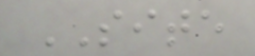SITE
